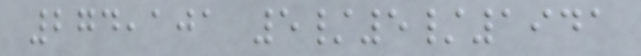274,101 5/5/1941
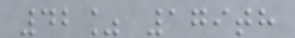42% 179th
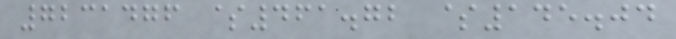7231476 $461.72 $145.04
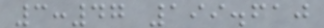3:47 199.610
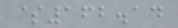$162.14
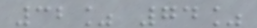32% 74%
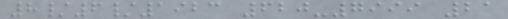8/6/1923 620-7999 21
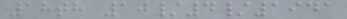18th 10/4/1941
